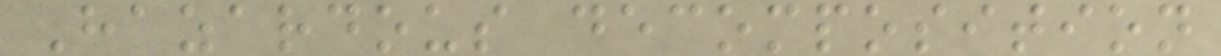Hazardous decomposition
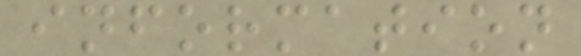information
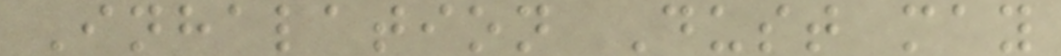Inhalation Dust may
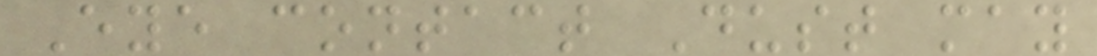Eye contact Dust may
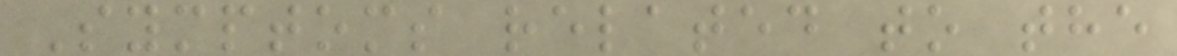Symptoms related to the
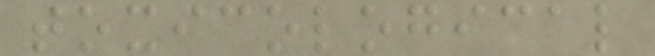toxicological
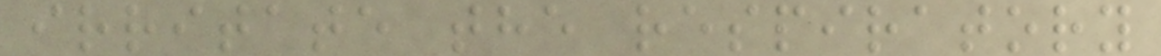irritate the respiratory
